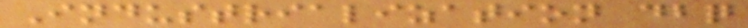Industrialization dbq
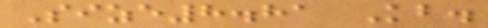Size8.81 Kb.
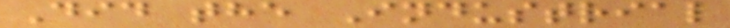Did the Industrial
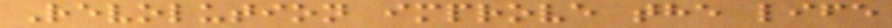Revolution improve the life
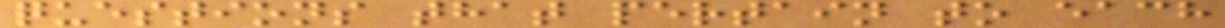questions that pertain to each
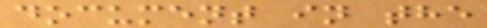document in the
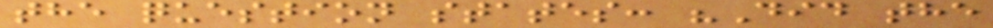the question states: "Did the
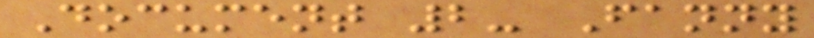Document 2- Fanny
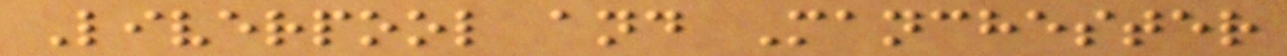Liverpool and Manchester
